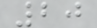20
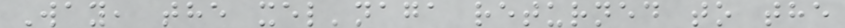Way, the xel'naga returned to the
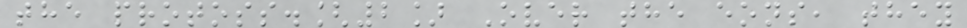the protoss.[2] Over the eons, they
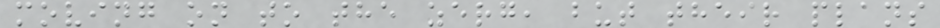moving on to the zerg, but their plans
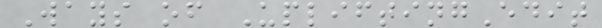Ways of UpliftingEdit
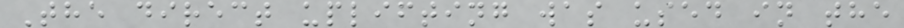The direct uplifting was used in the
